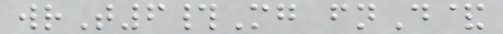wrT6#Mg fnD&
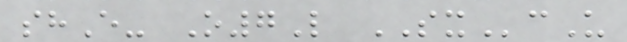shE- O7L SXcU
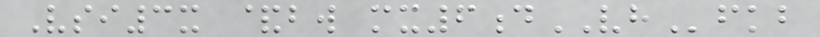Vsi3x &bw mx6dVHfkb
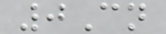0Cn
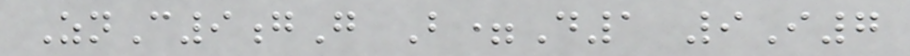ZnC9gG B=D1 9I7
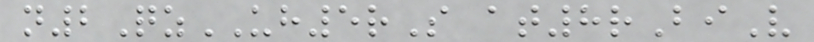n2QzUH5rS at8rBiV
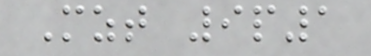Mzt 9p1
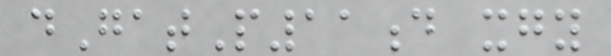dGatP11d xgy
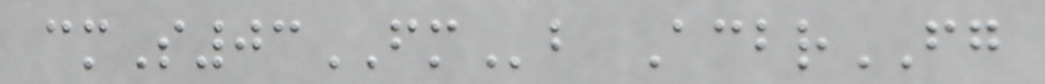cmS03FMb AcbrFG
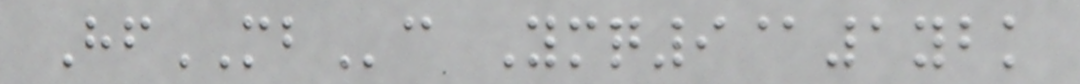HfMBc Ymq9@1ybk
